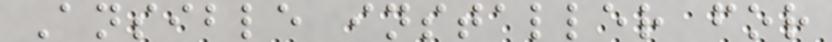Ansible installer for
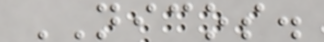NICOS.
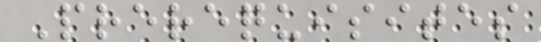Prerequisites
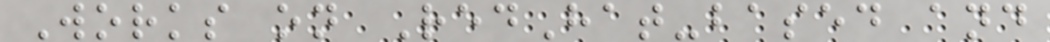Works on RedHat-based and
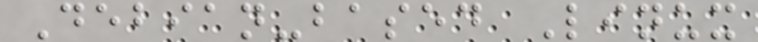Debian-based Linux
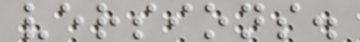versions.
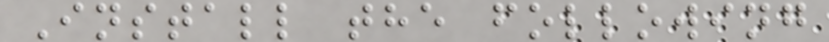Install the following
